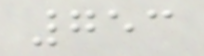753
